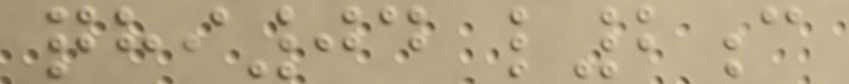qhi04 l2c
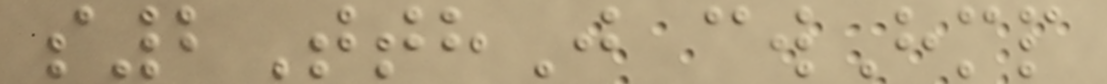s2TthJ cwHmp
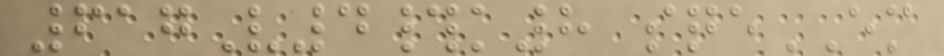617V4#k8 sqeEM
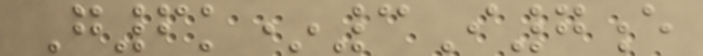G6k*3I7e
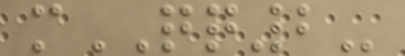mQQ2-
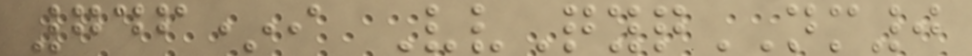746*i VvQyqNM0
